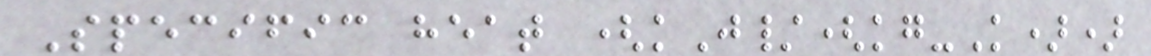Specific heat (kJ/(kg-K))
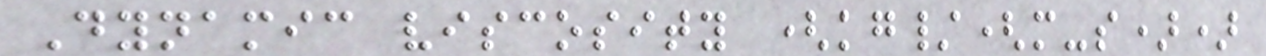Dynamic viscosity (kg/(m-s))
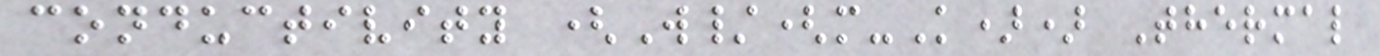conductivity (W/(m-K)) Thermal
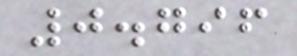0.796
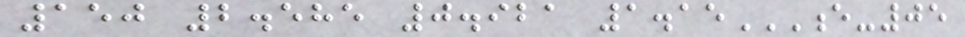150 2.585 0.921 1.15E-05
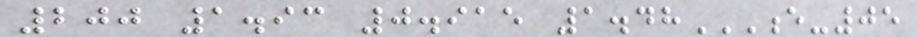200 1.93 0.915 1.48E-05
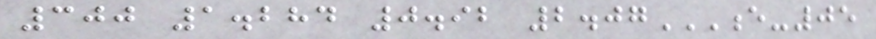300 1.284 0.92 2.07E-05
